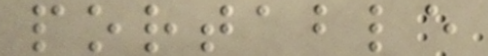portable
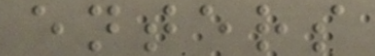enters
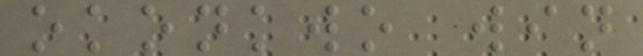okonkwo win
